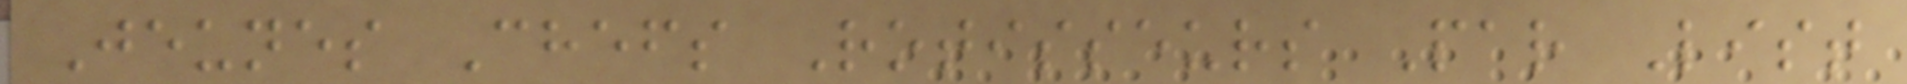Jeunes Chefs Rotisseurs Par List
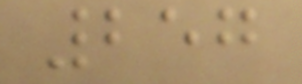257
